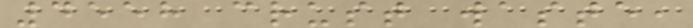4558 crust waste,
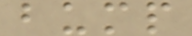bump
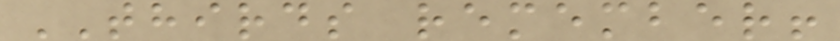THIRDS remember!
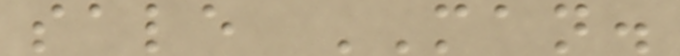sale MAN.
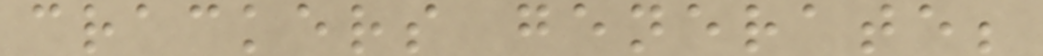crackers generate;
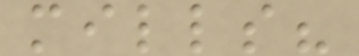mills?
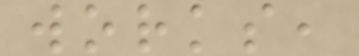works,
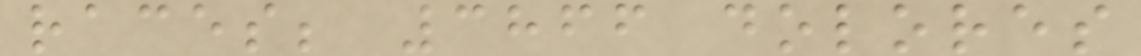races; 3866 dolores
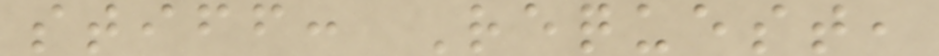stiff: Request,
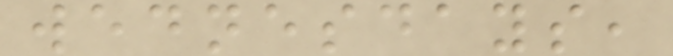wednesdays,
